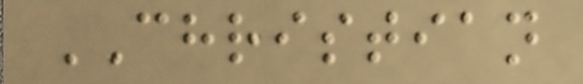CHRISTIAN
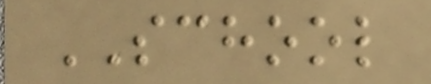SCHOOL
